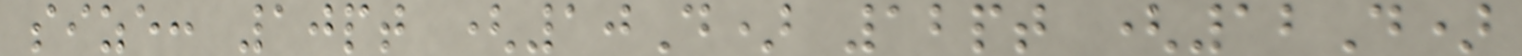size: 10pt (10D) 12pt (12D)
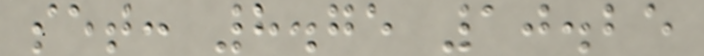set: 8.75 10.25
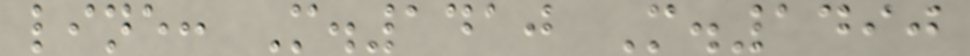line: M.1410 M.1490
